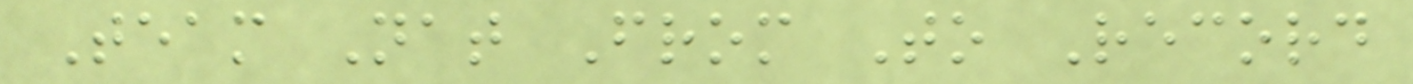Team Nat From To Record
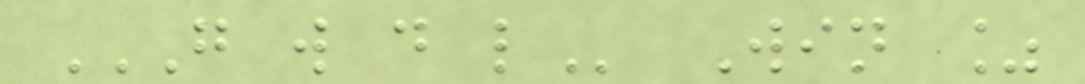G W D L Win %
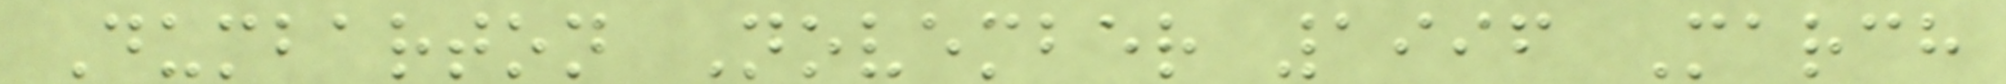Dumbarton November 1996 March
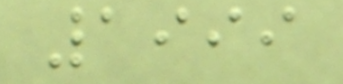1999
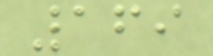169
